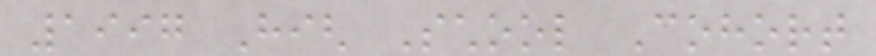1997 High School Cohort
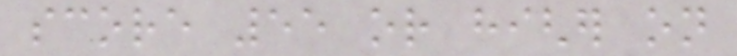score 55 or higher on
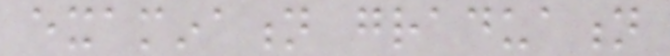examination graduation
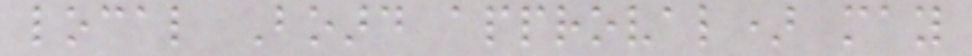local Board approval) may
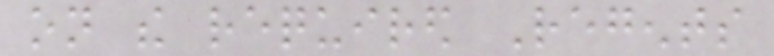on the required Regents
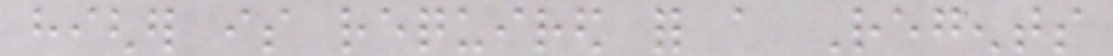higher is required for a Regents
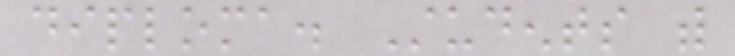diploma. Students with
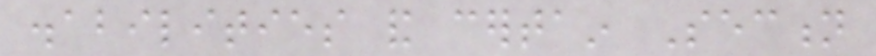disabilities and certain Section
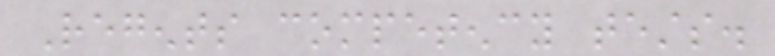Regents competency tests.
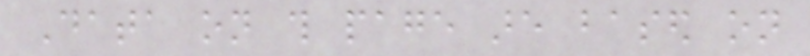Data on this page are based on
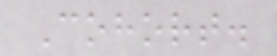Cohort.
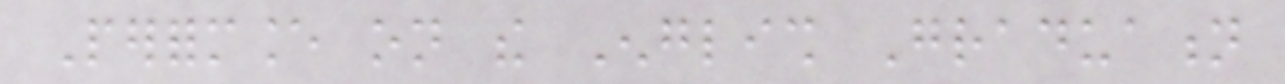Performance on the English Graduation
